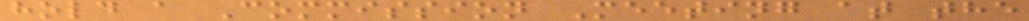hold a Commission Meeting at the
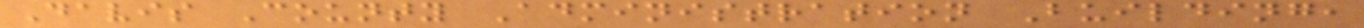Davis County Administration Building,
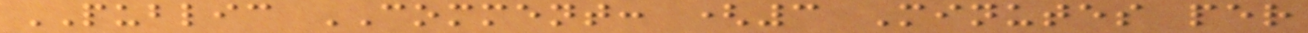PUBLIC COMMENT: (3 Minutes per
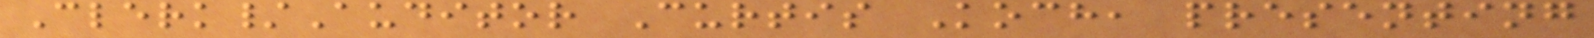Clerk/Auditor Curtis Koch, presenting
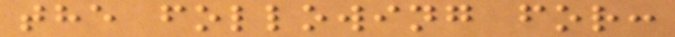the following for:
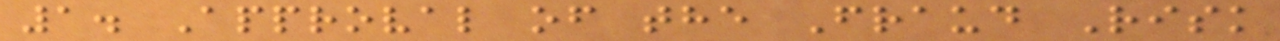1. Approval of the Fraud Risk
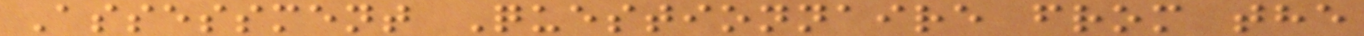Assessment Questionnaire from the
